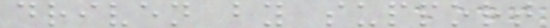driven by support
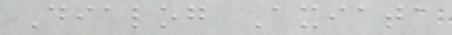Dialog Axiata
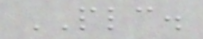PLC.
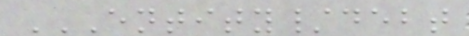ENTITY/DEBT
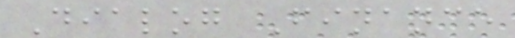Dialog Finance
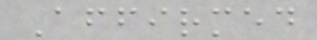Affirmed
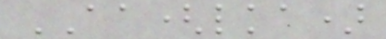AA(lka)
